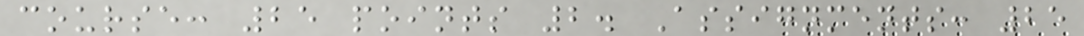course: 25 points 2. Assignments: 25
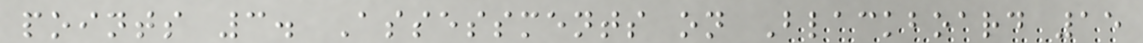points 3. Assessments on Blackboard 15
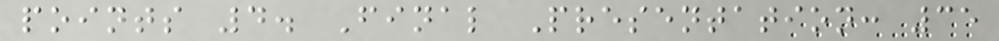points 4. Final Presentation: 35
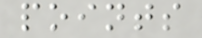points
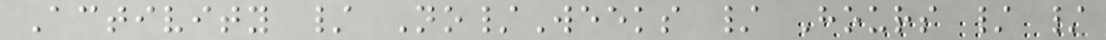Activity / No/Weeks / Hours / /
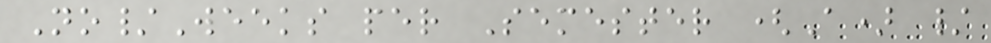No/Weeks per Semester (A) /
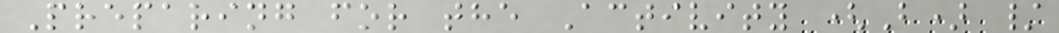Preparing for the Activity (B) /
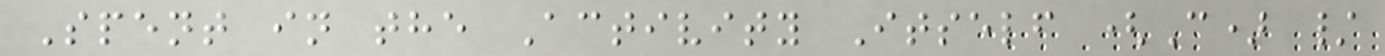Spent in the Activity Itself (C) /
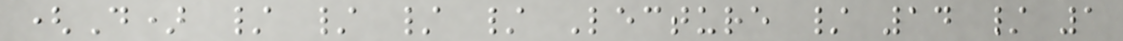(D) / / / / Lecture / 14 / 1
